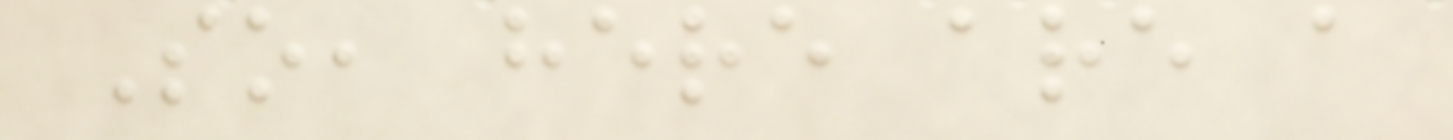So, here are a
